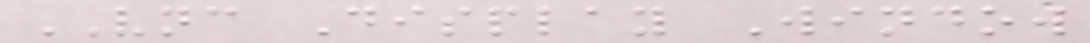VNC Display Window
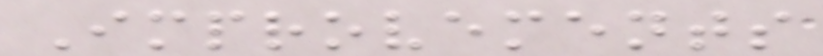Improvements
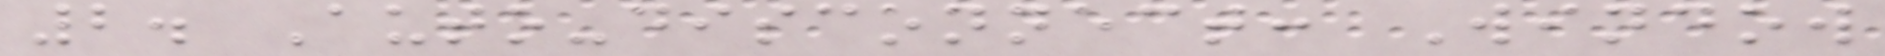2. Auto-disconnect: Window
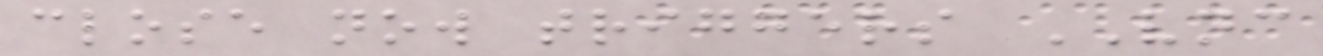close now triggers VNC
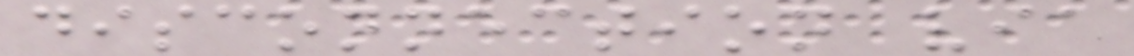disconnection via
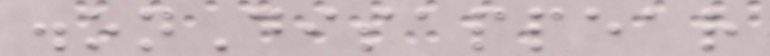.onDisappear
